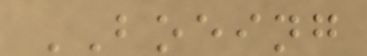BOEING
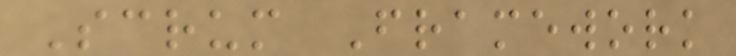Scrum Framework
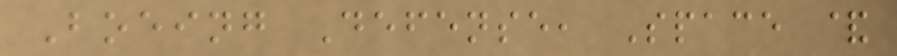Boeing Defense, Space &
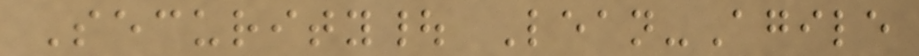Security| Lean-Agile
